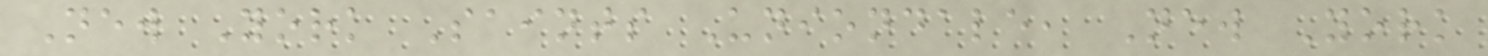New York Saints Uniondale, New York
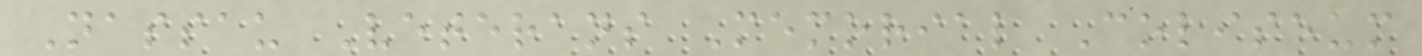Nassau Veterans Memorial Coliseum
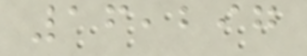16,297
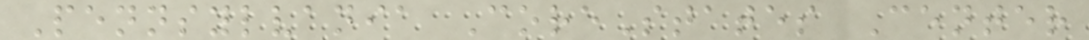Pennsylvania CoreStates Center
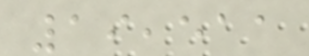19,511
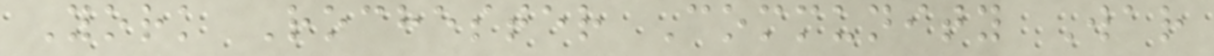York Rochester Community War
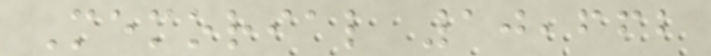Memorial 10,662
